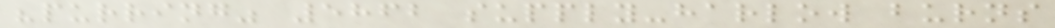"purring" 5862 supply-harlow burns
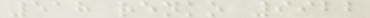518 renko 9922
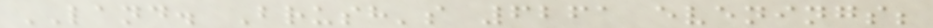LAND. Brush's 6261 evenings;
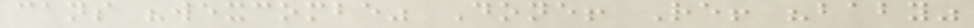cans "wexcombe" Done! Re! "baby"
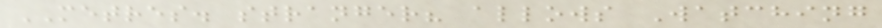METRES. stranger? allows Watching
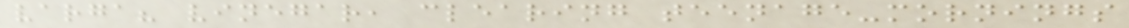varga? vinegar, clearing teenage-mornings
